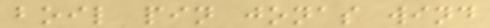boil pin jonas wind
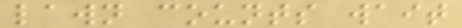lawn counts wait
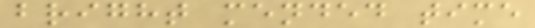bright mended time
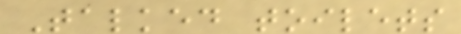Talked toilets
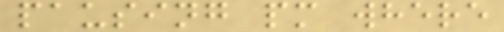pausing pm where
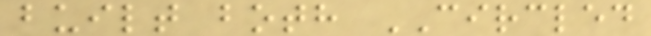built both CIRCLED
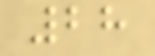28
